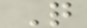Q
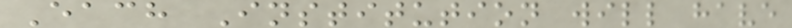Each Institution will have
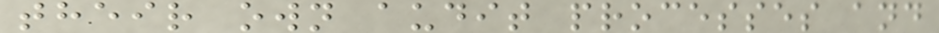their own audit processes and
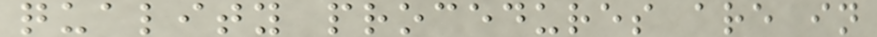quality procedures are in
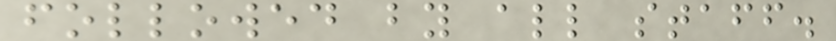followed by all staff.
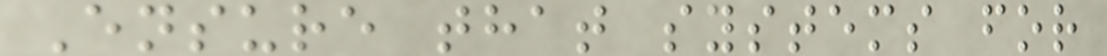Ensure that systems for
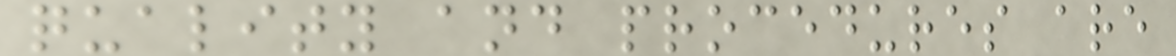quality and procedures are
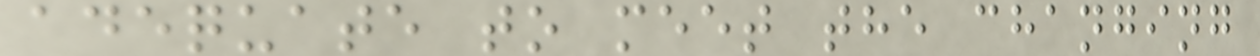adequate to meet the changing
